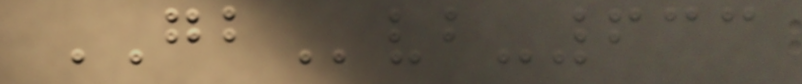GBvb-633
